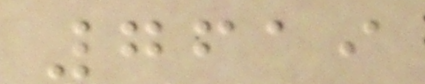7619
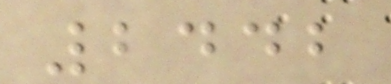2442
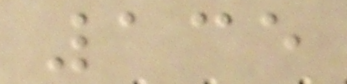135
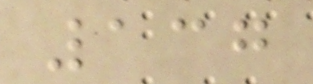137
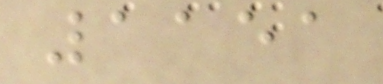1151
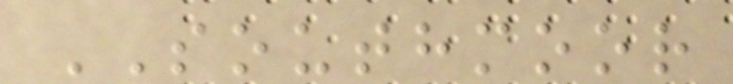SOUTHMOOR
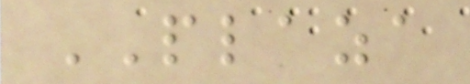PLAZA
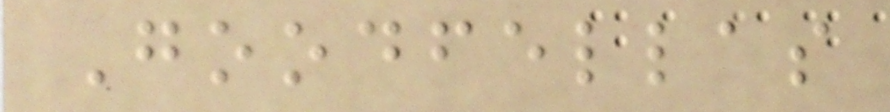Goodfellas
